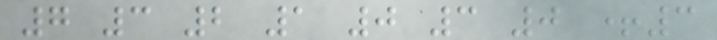7 3 2 1 0 3 0 +3
